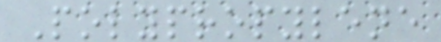Polypropylene
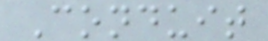Conduit
